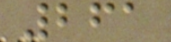261
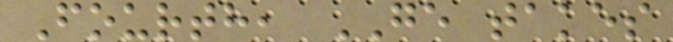Fourth, GE takes
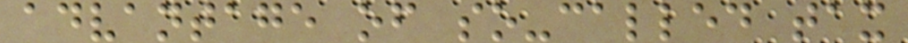advantage of so-called tax
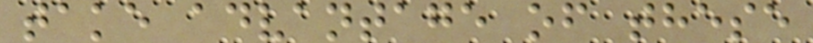take advantage of these
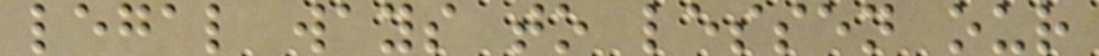legal ways to lessen our
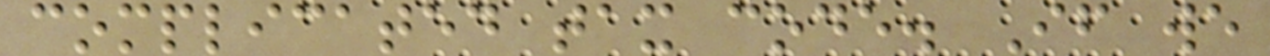complicated tax code. If we
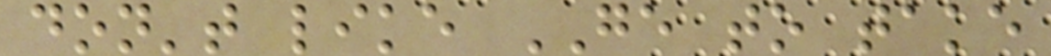don't like GE to take
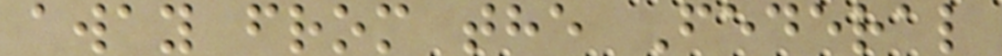away from the Federal
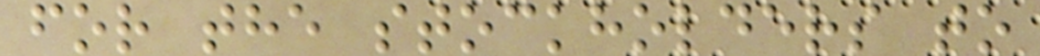for the stockholders to
